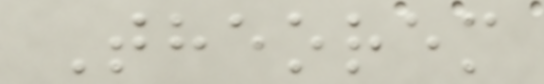Theorem
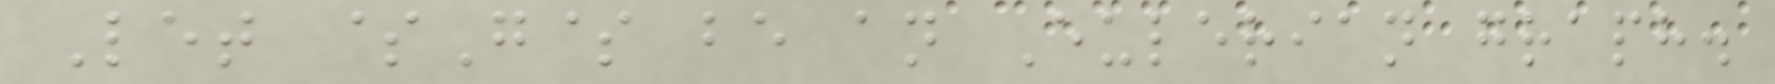Let $G$ be an Eulerian graph.
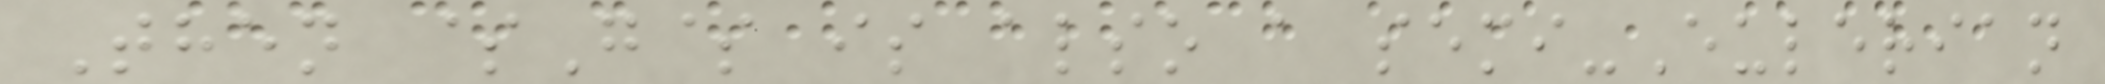Then $G$ is also a semi-Eulerian
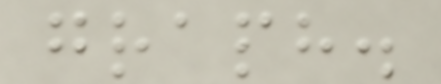graph.
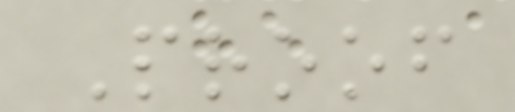Proof
